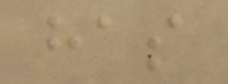has
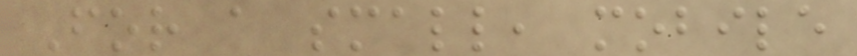For a small, mobile
